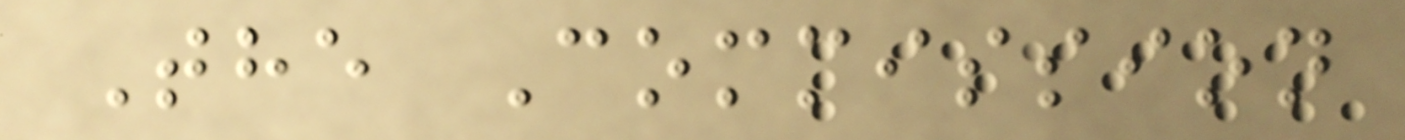The Commission
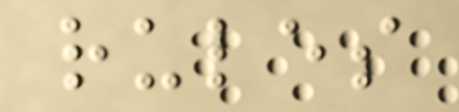rules
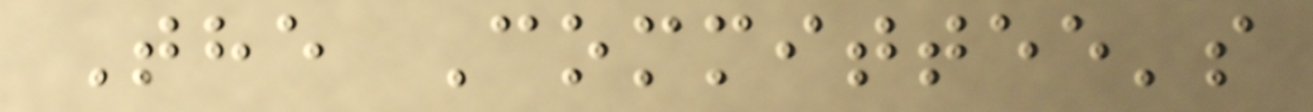The Committee's
